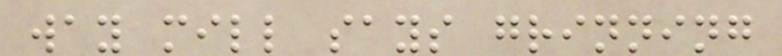way mill says grinning
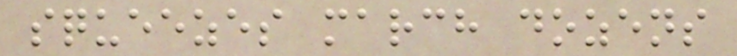squeezes march dozens
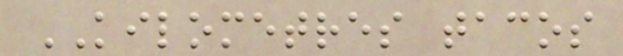KILOMETRES tacos
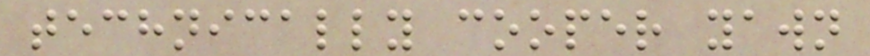technically cooper yawn
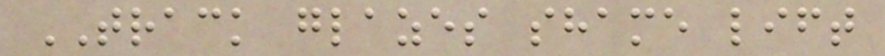TRACK glazes shame lift
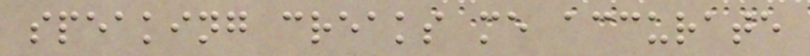speaking creaks me accurate
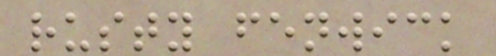rusty fenwick
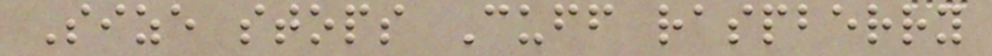Size stops Cuff raspberry
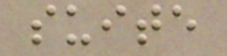suite
